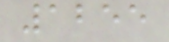1255
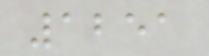1251
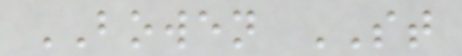BOWEN ST
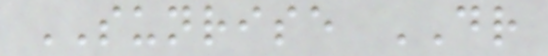SUNRISE DR
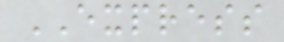EXPRESS
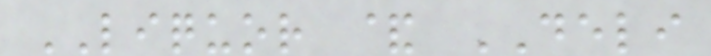LIQUOR & DELI
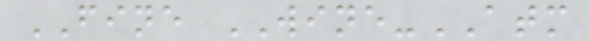FINE WINE-ATM
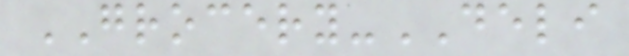GROCERY-DELI
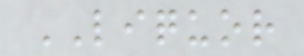LIQUOR
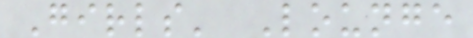Girls' Lounge
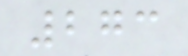273
